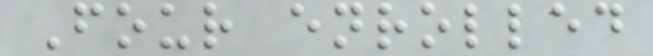Four enrolled
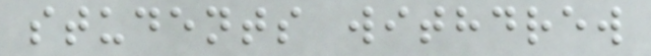students withdrew
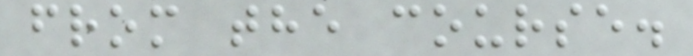from the course.
